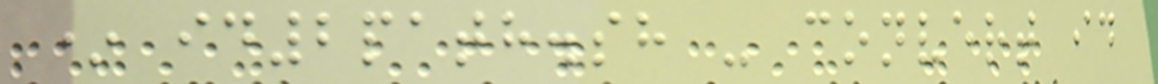* id2path.sh - convert id
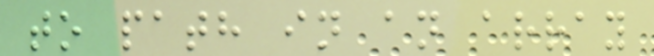to path in an array
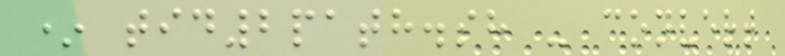* tid2path.sh - convert
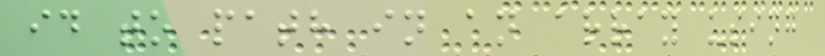id to path in an array using
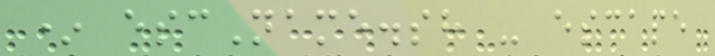* escName.sh - escape
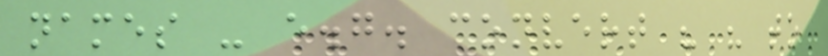names - e.g. convert " " to
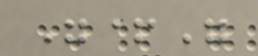"+"
